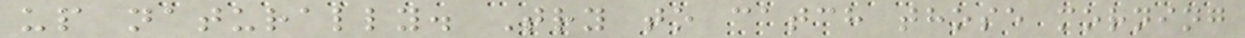up naturally. Try to catch those morning
